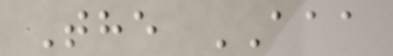The AAA
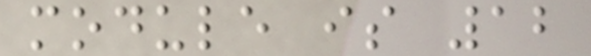module is 12
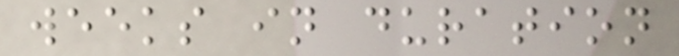weeks in duration
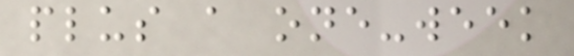plus a one-week
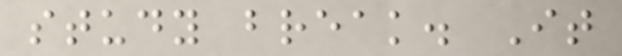study break. It
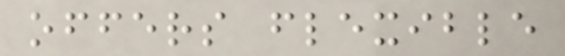offers flexible
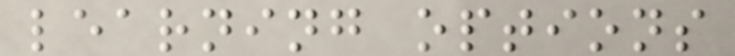learning options
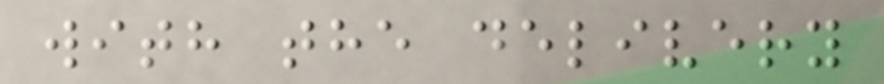with the delivery
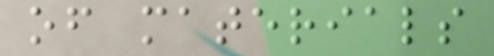of materials
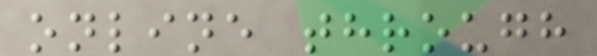online through
